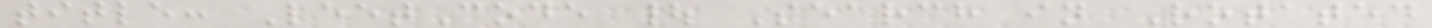title: LeetCode | Search in Rotated
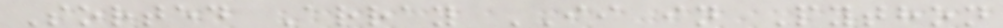Sorted Array II in Python
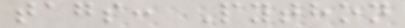tags: Python
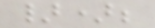});
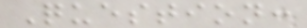Question:
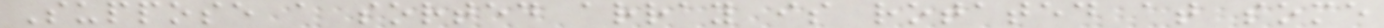Suppose a sorted array is rotated at some
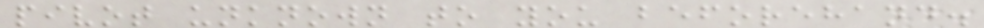pivot unknown to you beforehand.
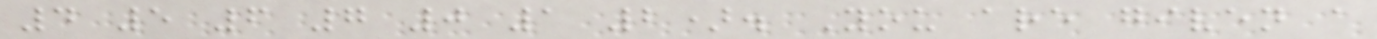4 5 6 7 0 1 2). You are given a
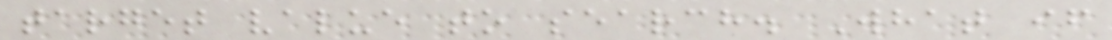target value to search. What if
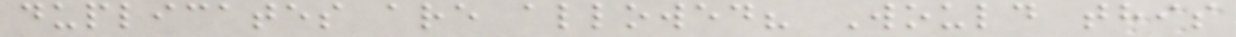duplicates are allowed? Would this
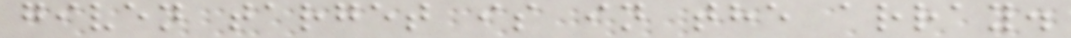given target is in the array.
